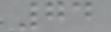74
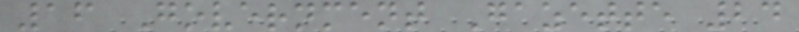16 Government Gazette 24
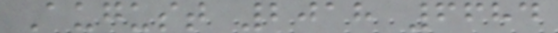August 2018 6684
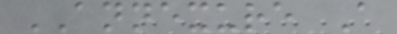ANNEXURE A
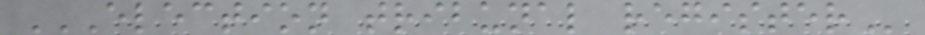ELECTION TRIBUNAL REGISTER
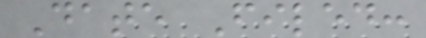Date Filed:
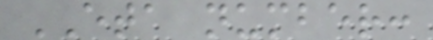ETA number:
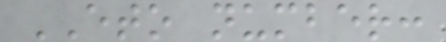ETO number:
